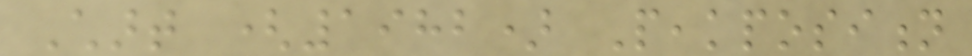Chart (1982) Peakposition
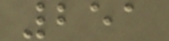251
